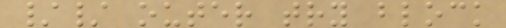// outer try block
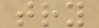try
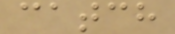catch
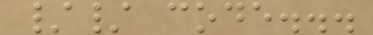// code...
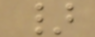}
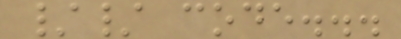// code...
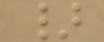}
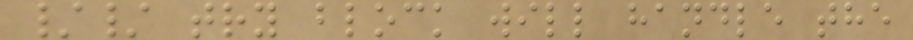// try block will handle the
